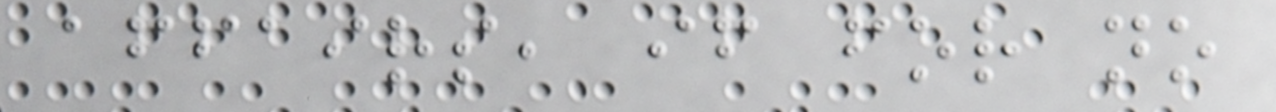affairs, if for no
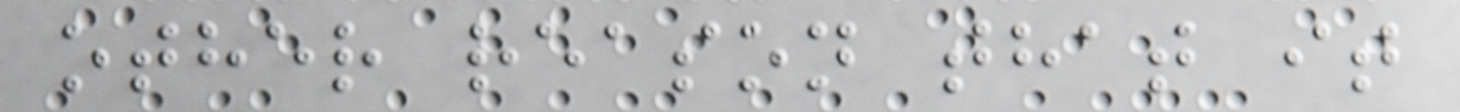other reason that it
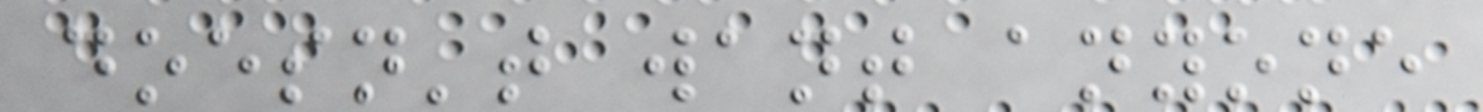doesn't want anyone
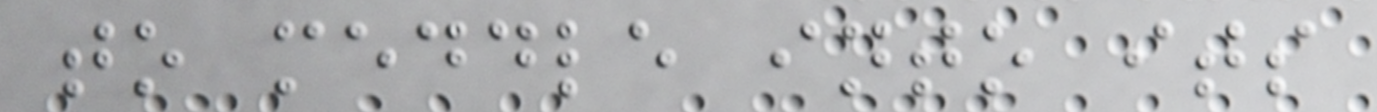to meddle into its
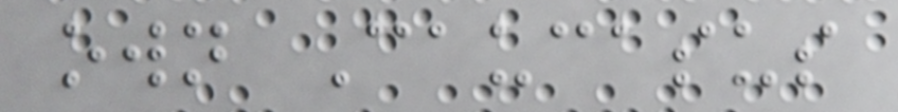own Caucasus
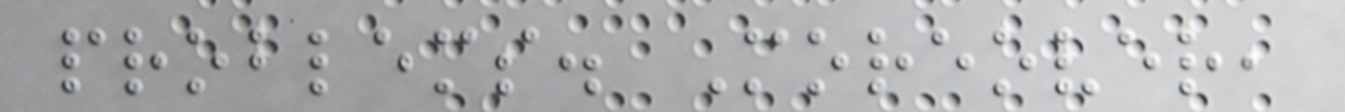problems. Moreover,
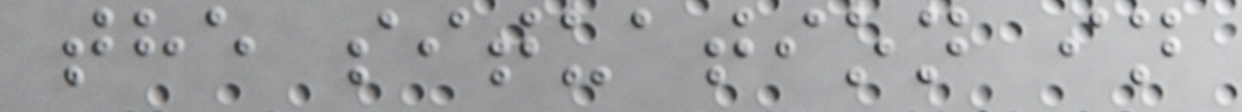the situation in
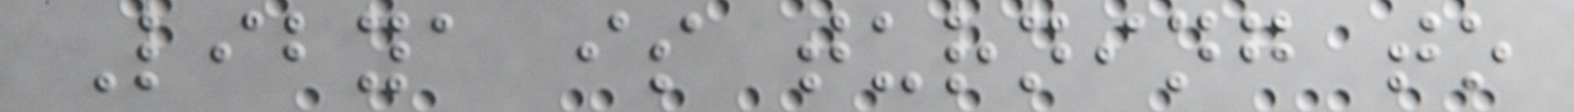Libya is turning to
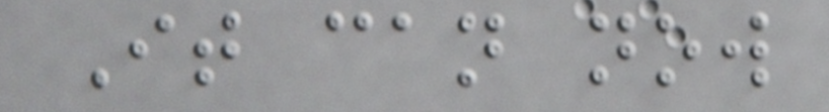It can now
